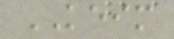KEIM
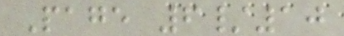Page 6/10
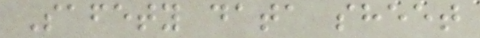Safety data sheet
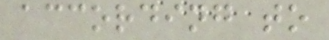according to
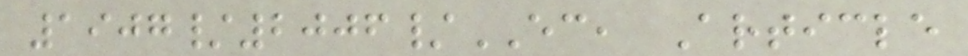1907/2006/EC, Article
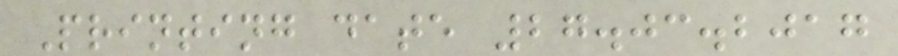Printing date 27.03.2017
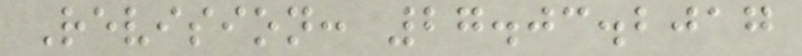Revision: 27.03.2017
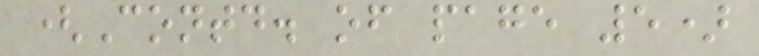(Contd. of page 5)
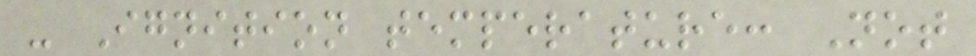- Ignition temperature: Not
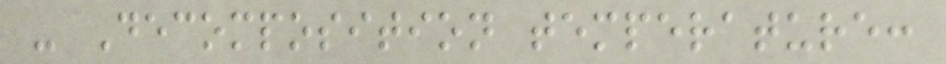- Decomposition temperature:
